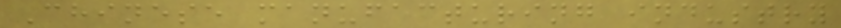Chinese manufacturing industry
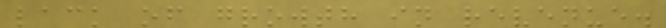lack of growth in revenue.
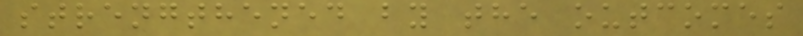strengthened by the outcomes
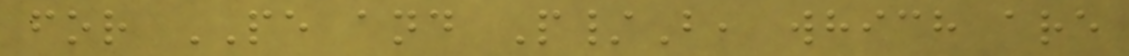for PE and P/B, which are
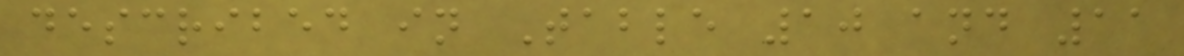described in Table 10 and 11
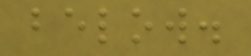below.
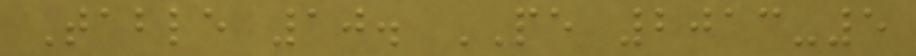Table 10. PE 2013-5
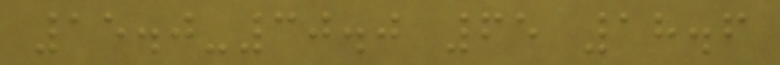15.0-30.0 65 18.6
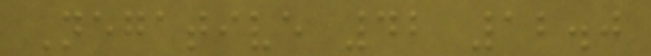Negative 42 12.0
